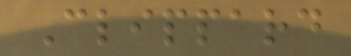Clippard
